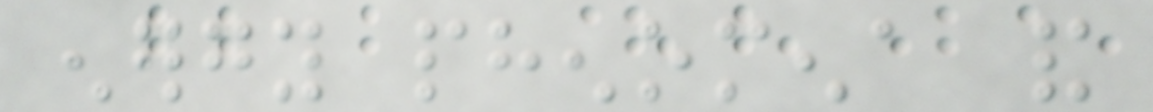energy phenomena and
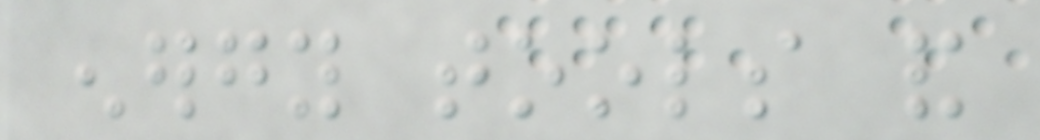energy tools and
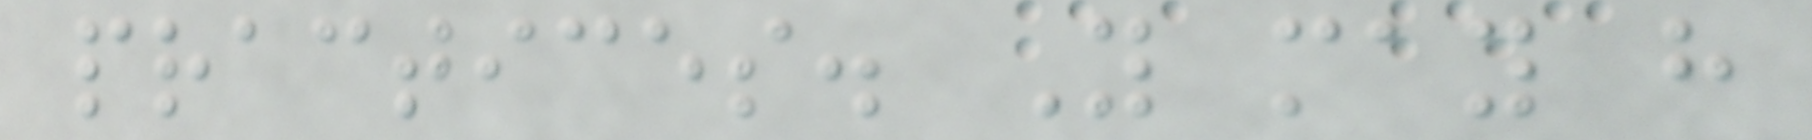practices. You may have
